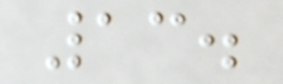13.
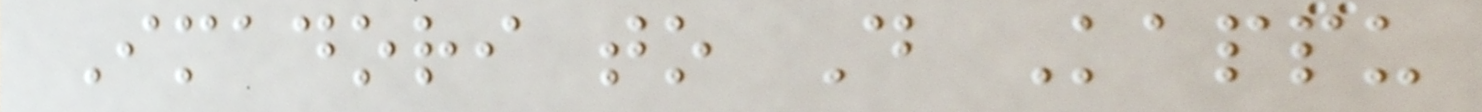Imadori to D Kappu
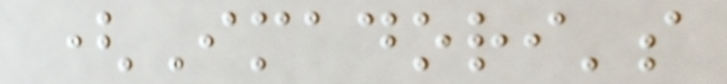(Imadori's
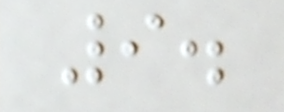9.
